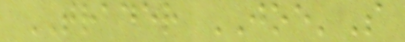TRADER JOE'S
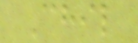Chil
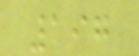197
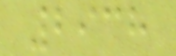2938
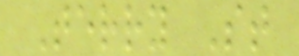Terry St
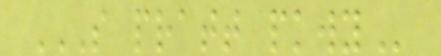S PRATT PKWY
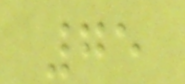75
